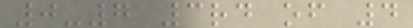0-7 3rd of 4
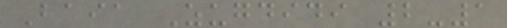Baia Zugdidi 2-1
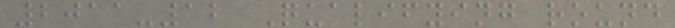2011-12 Qualifying round
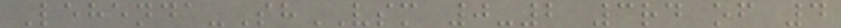Lehenda-ShVSM 0-2 3rd of 4
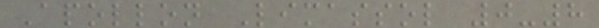Apollon Limassol 0-8
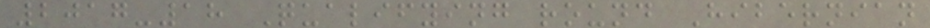2017-18 Qualifying round Hibernian
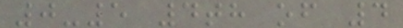0-5 4th of 4
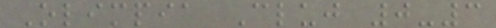Olimpia Cluj 0-3
